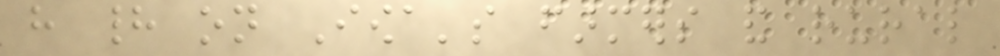have had on Iowa's farmers and rural
